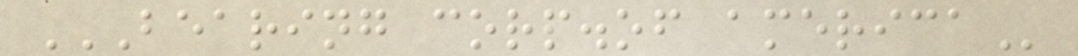BEARING CORP.OF AMERICA
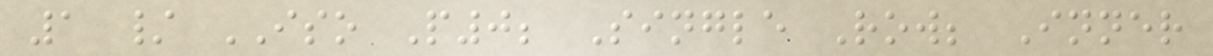1 / ISO P0; Single Row; Inner
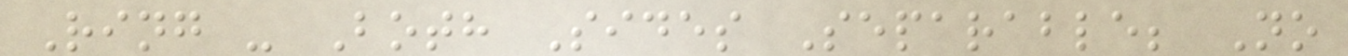Ring - Both Sides Separable; No
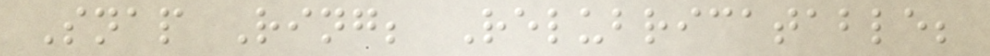Snap Ring; Relubricatable;
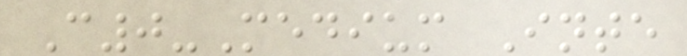C0-Medium Inte
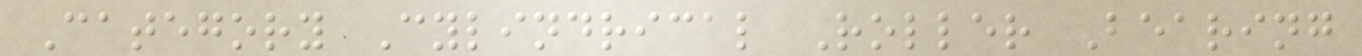Category Cylindrical Roller Bearing
